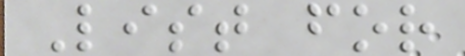List for
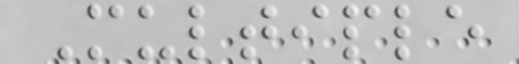Multiple
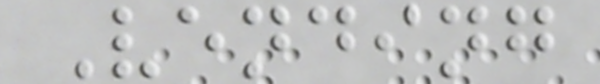Vending
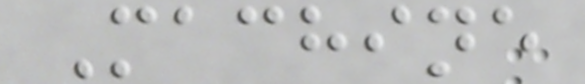Machine
